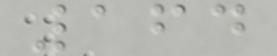164
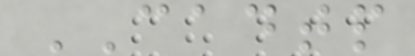CADTP
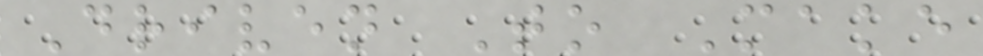Driven To Make
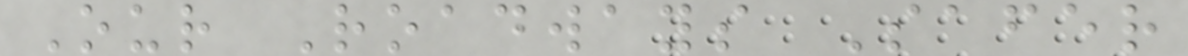Our Roadways Safer
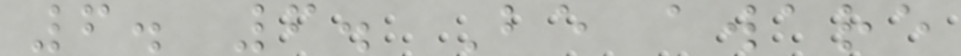6. 6. Be aware
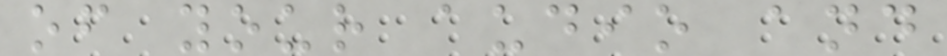of your audio and
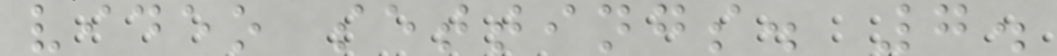video settings. 7.
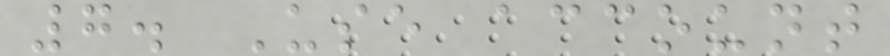7. Use account
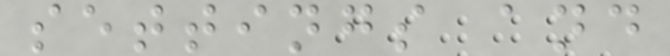settings and
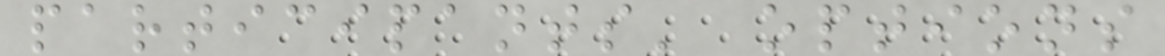participants' options
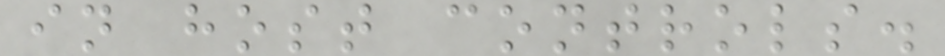in host controls.
